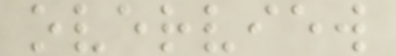overview
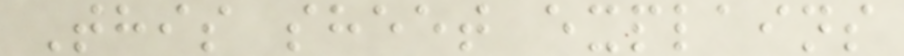This sheet explains
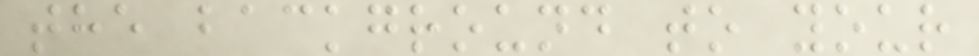the background to your
